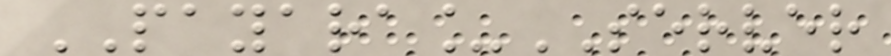PAYARA_SERVER
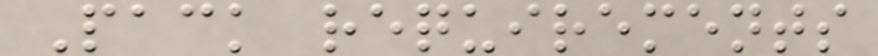Pack requirements
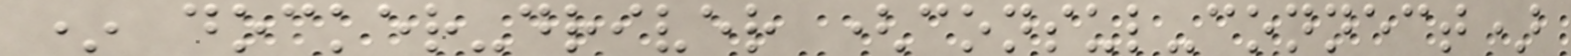* docker-driver (consul-connect)
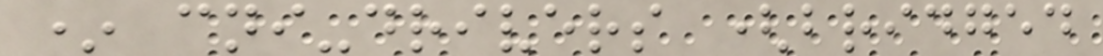* cni-drivers (bridged
